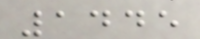1445
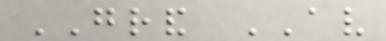GRAND AV
